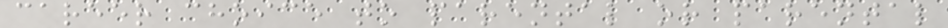career choice to parental or parental
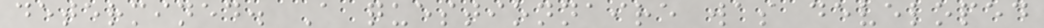determined. A questionnaire was developed
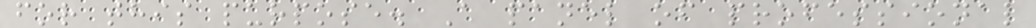for this purpose. A panel of professional
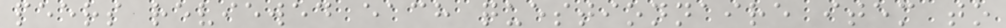peers reviewed each questionnaire item to
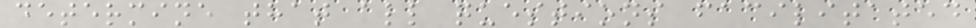determine that all questions facilitated
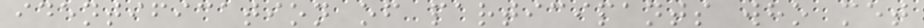identification of participants who met
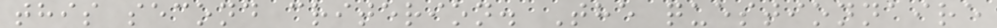this second criterion. The questionnaire
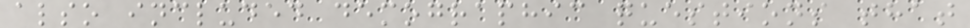also included demographic questions that
